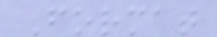Format
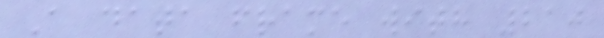A data frame with 210
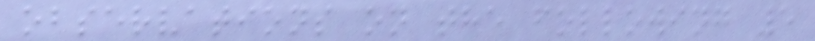observations on the following 5
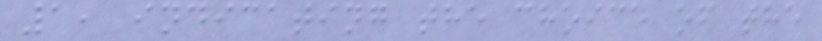1, indicating the choice of the
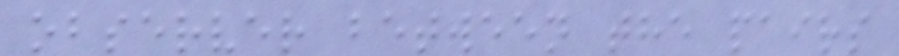observer between the pairs
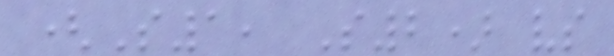(S1, S2) vs
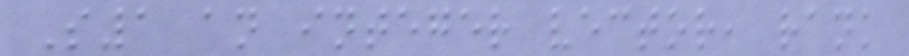S1 an integer vector, rank
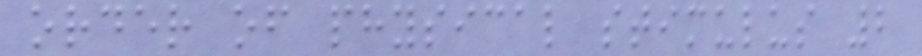order of physical stimulus 2
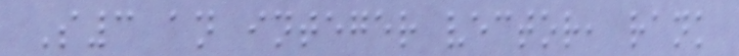S3 an integer vector, rank
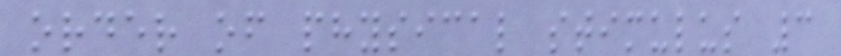order of physical stimulus 3
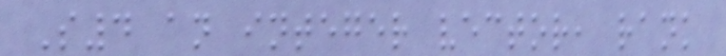S4 an integer vector, rank
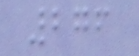276
